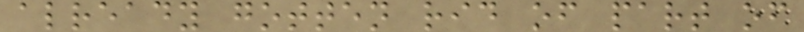already gotten rid of part of
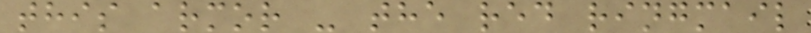this armor - the red ringmail
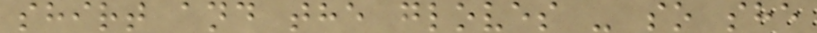shirt and the gloves - so she
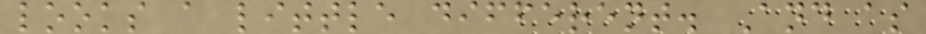looks a little different. And as
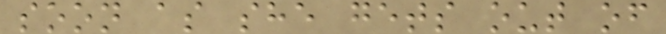soon as she gets out of
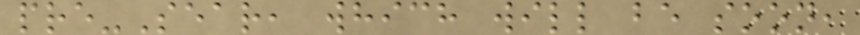pre-Sear, which will be soon,
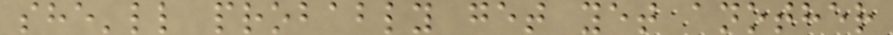she'll probably get yet another
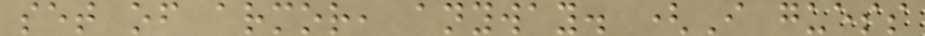set of armor, anyway. (I guess
